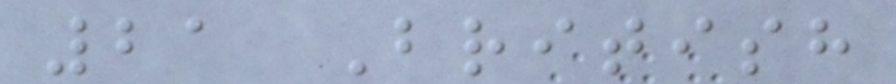21 British
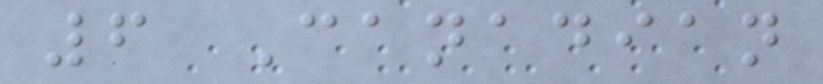6 Canadian
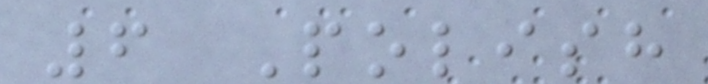6 Polish
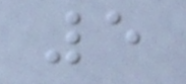5
